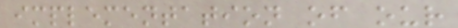implementation of our
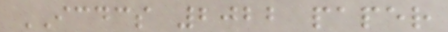ICDCS 2022 paper
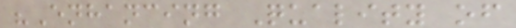"Enhancing Quality of
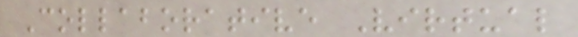Collaborative Virtual
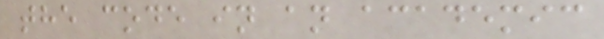the code in an academic
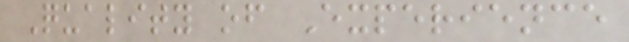Quality of Experience
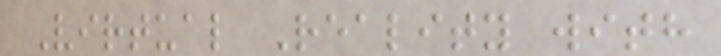Virtual Reality with
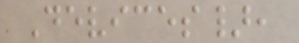Devices},
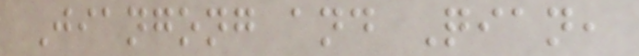Jiangong and Qian,
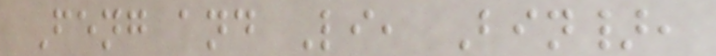Feng and Li, Bin},
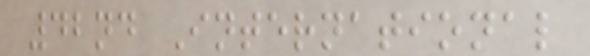42nd International
